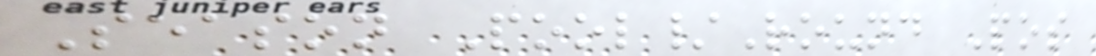Season Pool/Round Pos
